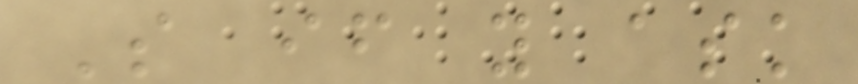So if you ask
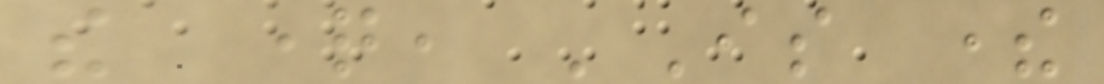the question, 'Is there
